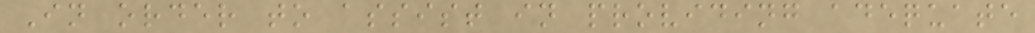In order to assist in providing adequate
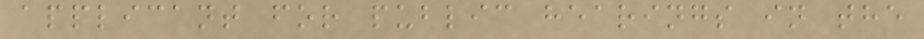applicant for public hearings in the
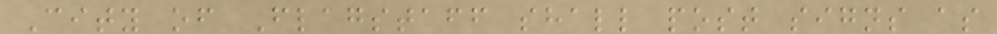City of Flagstaff shall post signs as
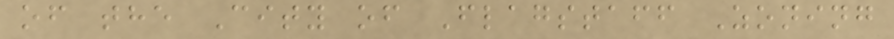of the City of Flagstaff Zoning
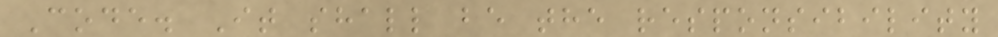Code. It shall be the responsibility
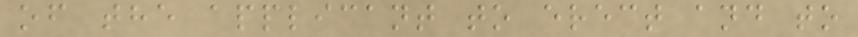of the applicant to erect and to
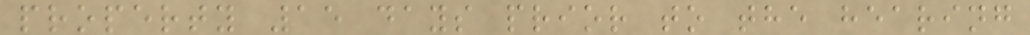property 15 days prior to the hearing
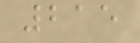215
